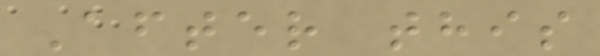After this
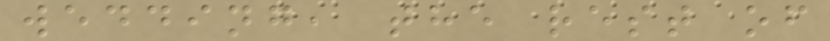wedding, the rest of
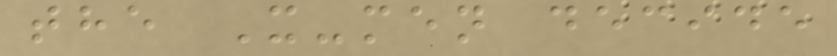the X-men decide
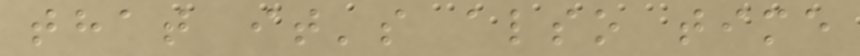that it's also time
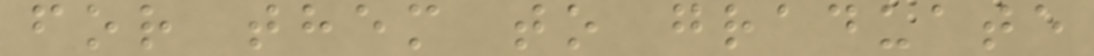for them to graduate
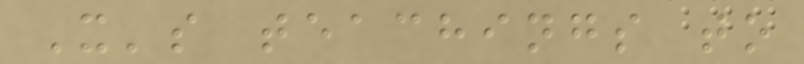X's teachings to
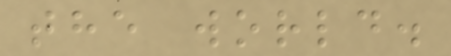the world.
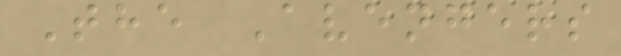The Avengers
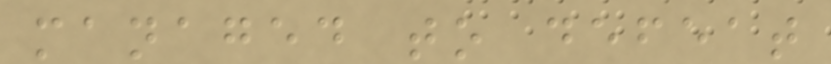managed to defeat
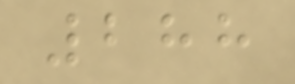288
